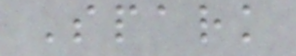Spark
